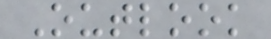Outlook
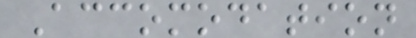Accomodation
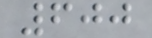600
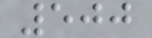500
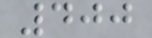400
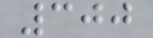300
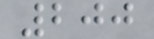200
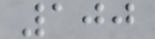100
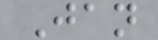Jan
